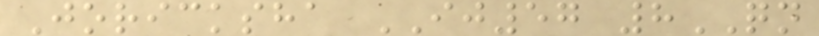Joricksha IJ57 8QN
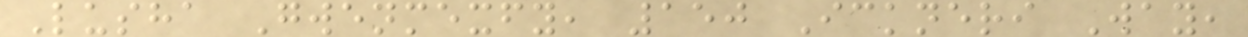Lusha Gwenmexfy, 150 Ickneri Way,
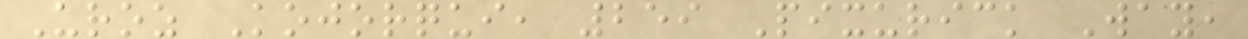Uroz Kojorqui, 259 Pixurick Way,
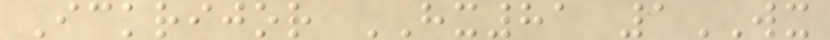Ickrijor HX81 1WX
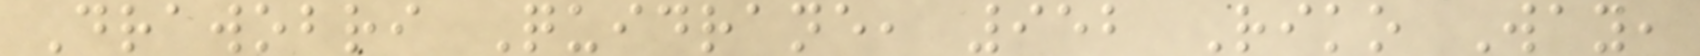Drawobri Quidrane, 952 Riko Way,
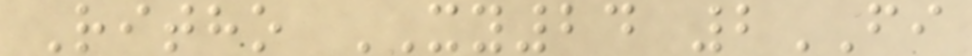Ritho XY24 2FI
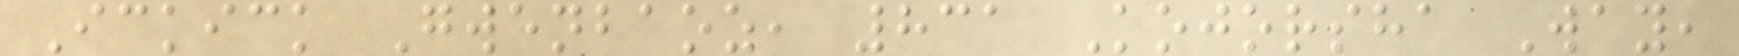Ickick Gwenbaoz, 831 Kojorsha Way,
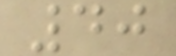40
